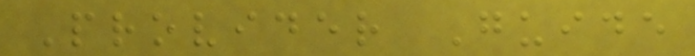Provider Guide
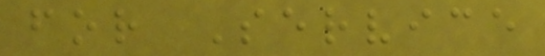for Service
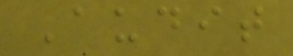Audit
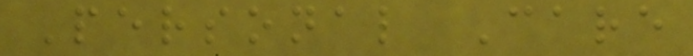Personal Care
